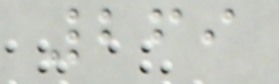269
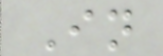In
